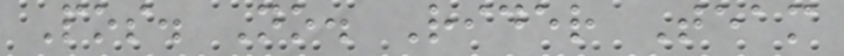Pos. No. Rider Team
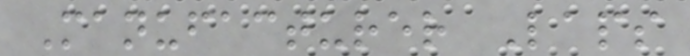Manufacturer Laps
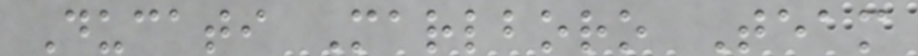Ducati Marlboro Team
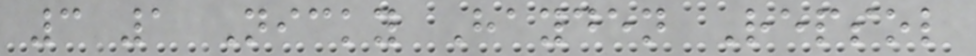3 1 Nicky Hayden Repsol
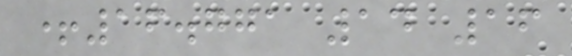+16.771 14 16
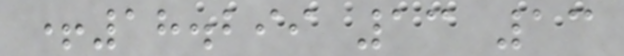+18.299 13 13
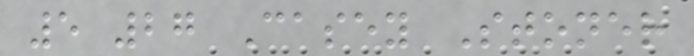5 27 Casey Stoner
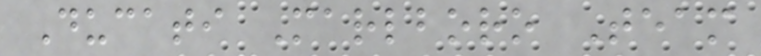Ducati Marlboro Team
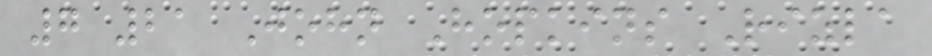7 21 John Hopkins Rizla
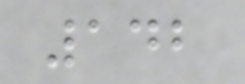142
